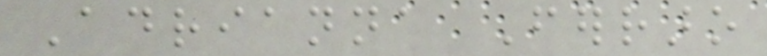Adrianna Ferraro
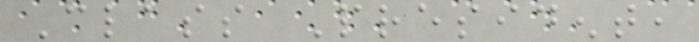Class President,
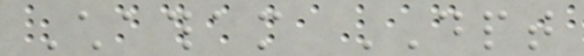Chatham DPT
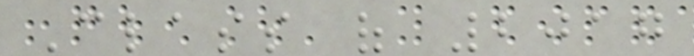Class of 2017
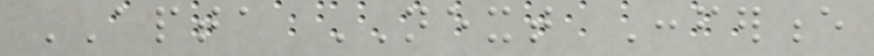APTA NEXT Conference
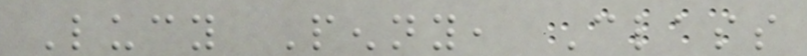Lucy Penny, Class
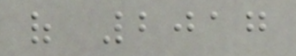of 2017
